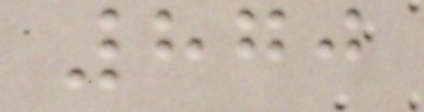870
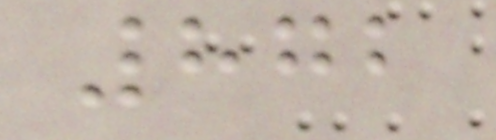872
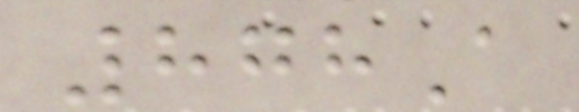878A
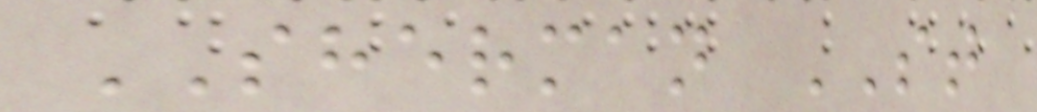SHERMAN ST
